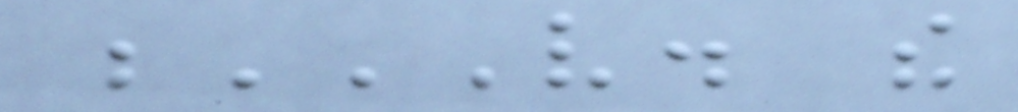V. THE
